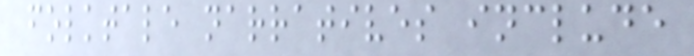folktale narratives include
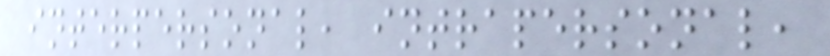interpersonal, intrapersonal,
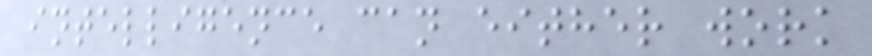intelligence can either work
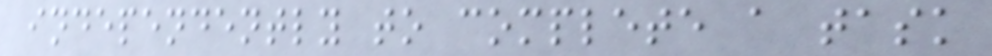independently to complete a task
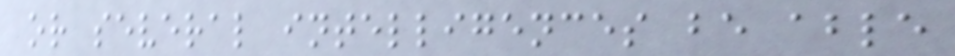or several intelligences be able
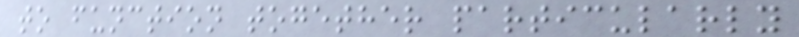to function together particularly
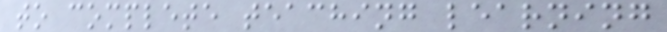to complete teaching learning
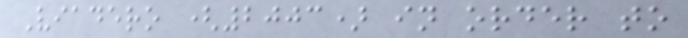Viadero (2003) in order to
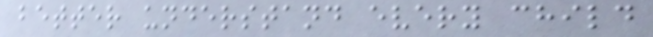better understand every child
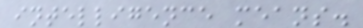intelligence means.
